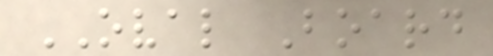OVAL Board
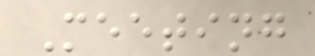Meeting
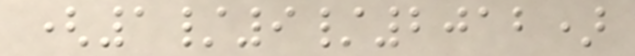(1/9/2012)
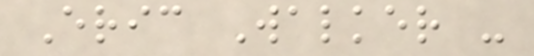Eric Walker -
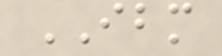IBM
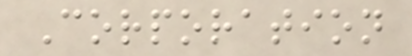Corporation
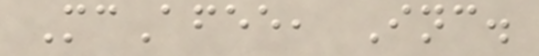McAfee, Inc.
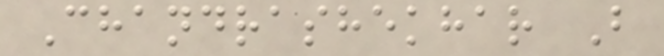Chandrashekhar B
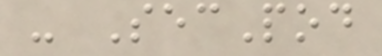- SecPod
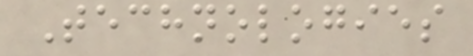Technologies
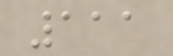111
